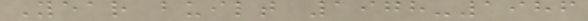Year built 1978-1986
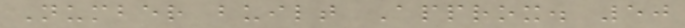Number built Approx. 50
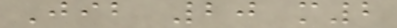Jib 20 m2
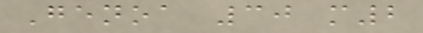Genoa 30 m2
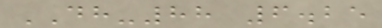DH-88 6.25
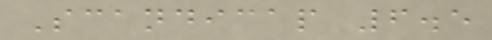Scandicap 6.5
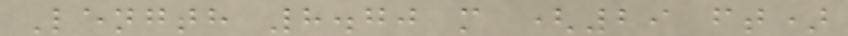Length 8.70 m (29 ft)
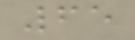65
